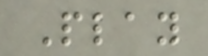Play
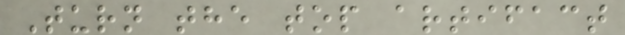Turn the top artifact
